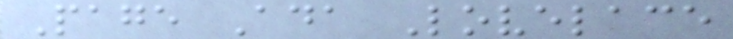Page Ada Lovelace
